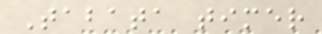Tabata timer
